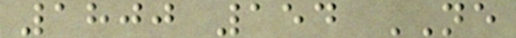1800 154 NE
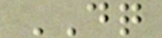DQ
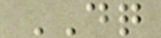DQ
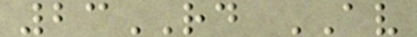23RD AV
